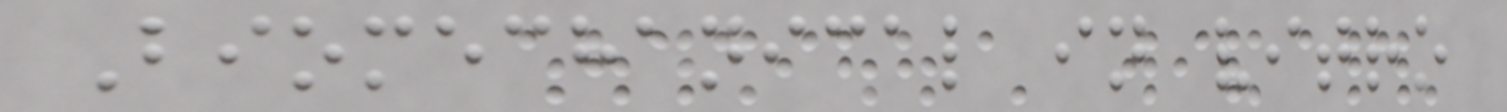Biomechanical in vitro
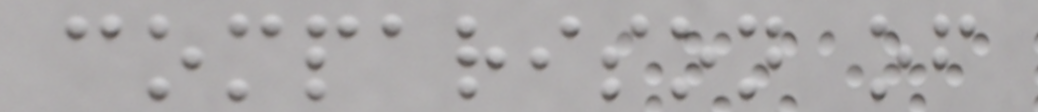comparison of
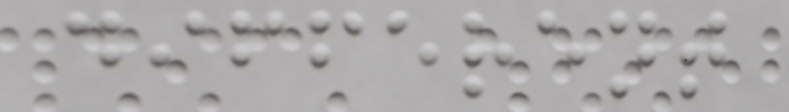different
